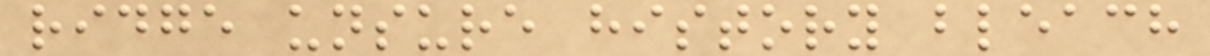ridge unsure history bleach
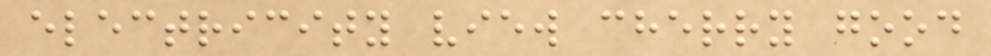electricity view cherry good
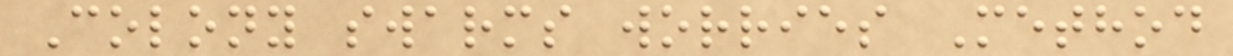Colony swarms worries Method
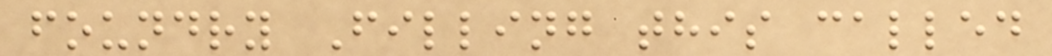foundry Filling this called
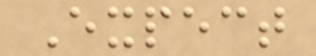Expect
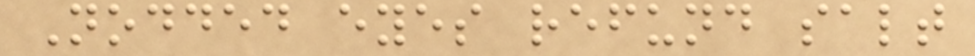Nodded eyes refund salt
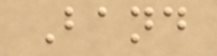Band
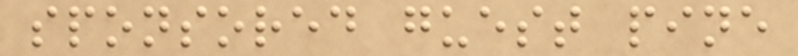sponsored guest pine
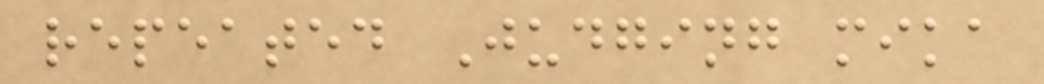repeated Judging mika
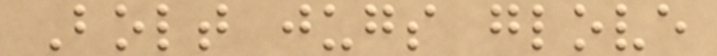Bolt jugs glove
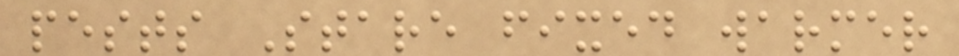pests Stare fixed warmer
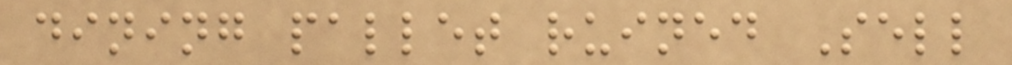dining pallet ruined Sell
